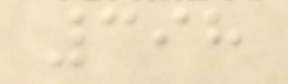398
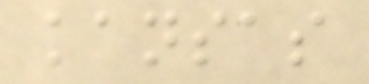kansas
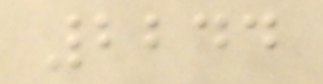2244
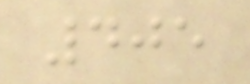405
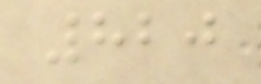820
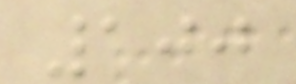100
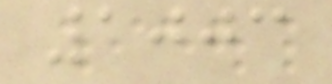1003
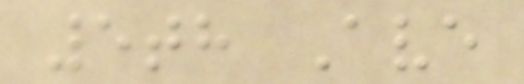5th Ave
